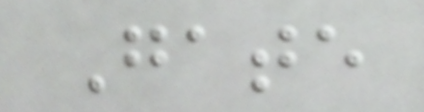Gate
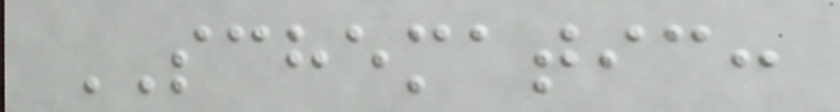SCHEMATIC:
